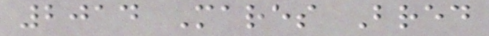2014 Mares Bred
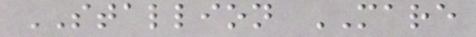STALLION MARE
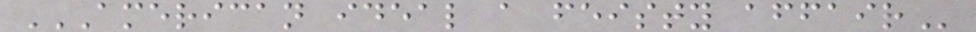AMERICAN IDEAL A FEISTY AFFAIR
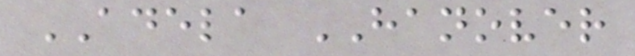ADELA HANOVER
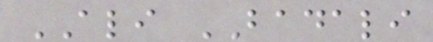ALI BADALI
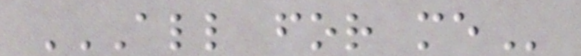ALL FOR ME
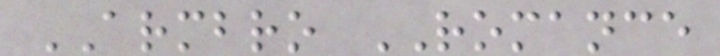ARMBRO ROMANCE
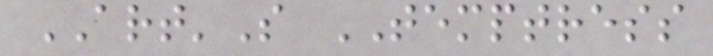ART'S TEMPTRESS
